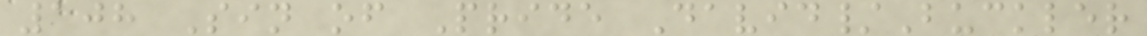108 Sin of Pride David/Buckler
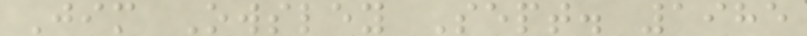Jim Owsley Sept. 1985
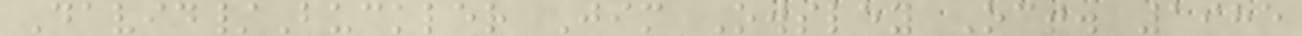David/Buckler Jim Owsley Oct. 1985
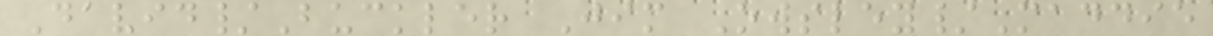David/Buckler Jim Owsley/Maddie
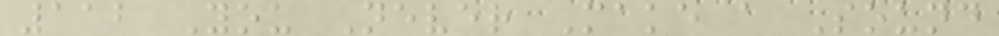112 You Never Make a Sound
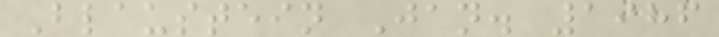Blaustein Jan. 1986
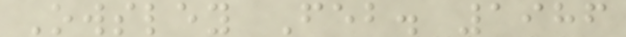Owsley Feb. 1986
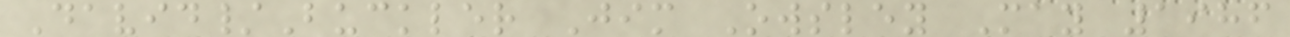David/Buckler Jim Owsley May 1986
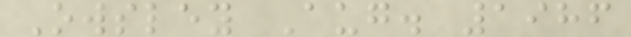Owsley Aug. 1986
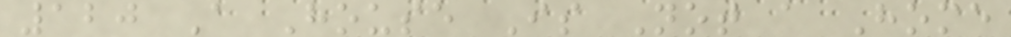120 A House Is Not a Home
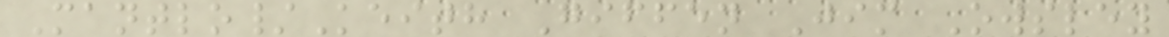Mantlo/Keith Giffen Jim Owsley
